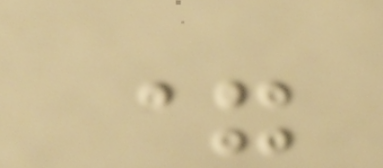=
